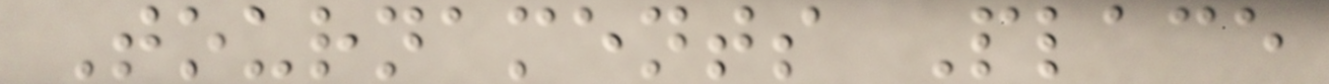Tournaments Place
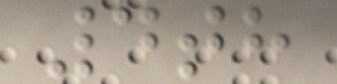4th
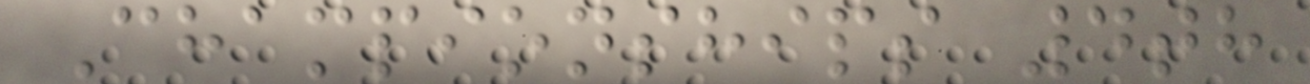Championships 4th
